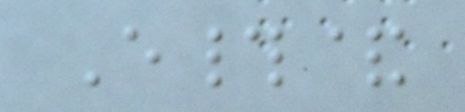E#&
